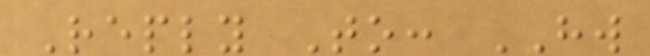Reply To: HW
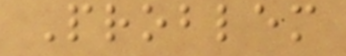Problem
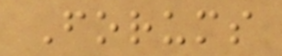Forums
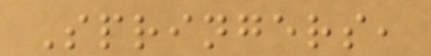Springers,
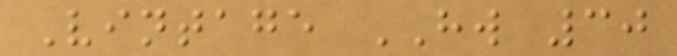Vintage HW 30
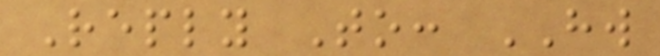Reply To: HW
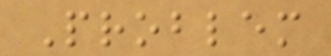Problem
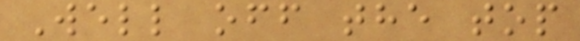Well off the top
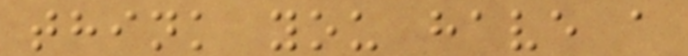think you have a
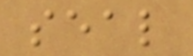seal
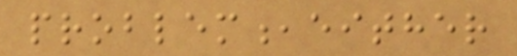problem,either
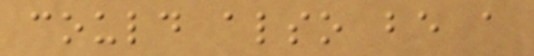could also be a
